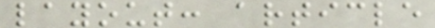layout: article
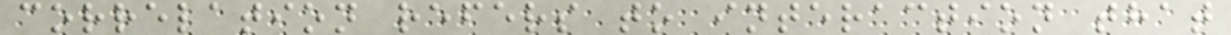correlation refers to interaction that
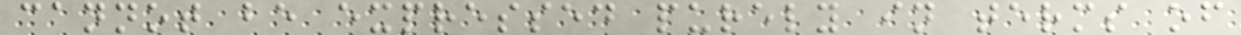cannot be expressed purely in terms of
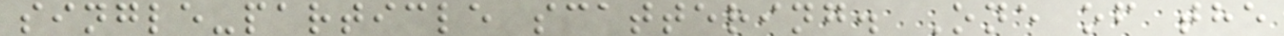single-particle scattering. One of the
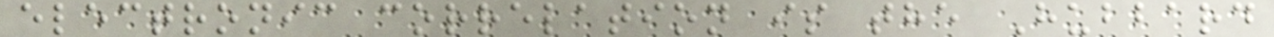electronic correlation is the Hubbard
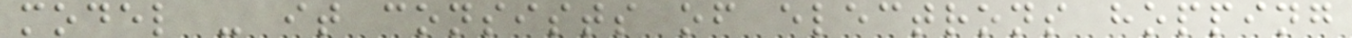model - it consists of electrons hopping
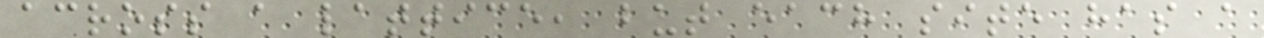across a lattice, but each site has a
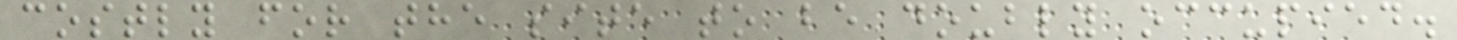costly for the site to be doubly occupied.
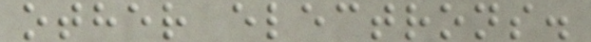other electrons.
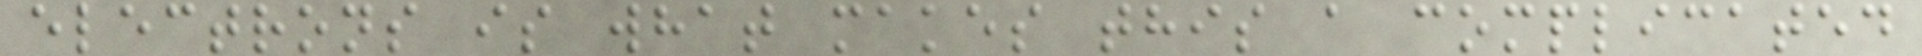electrons is what makes this a complicated
